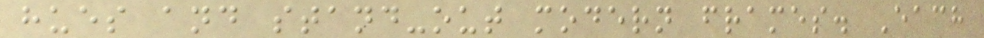hues and stand-out modern frames. Each
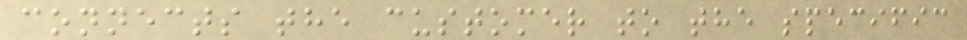connects the customer to the specific
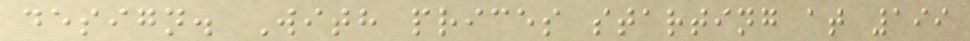design. With prices starting at 199
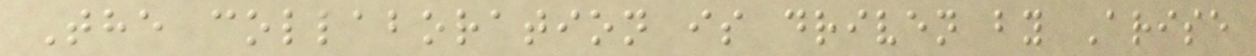The collaboration is driven by Arise
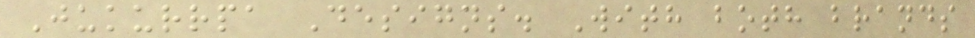Jukurrpa Designs. With both brands
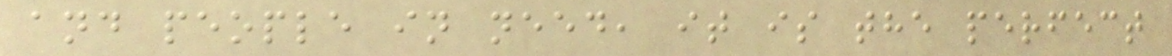and people in need, it is the perfect
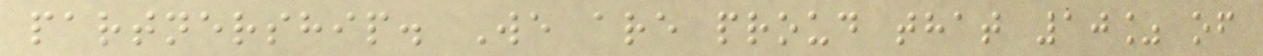partnership. We are proud that 10% of
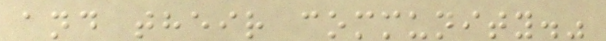and their community."
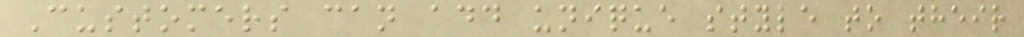Customers can add unique style to their
